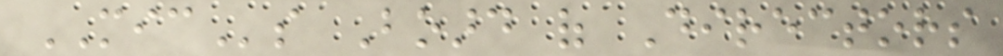MICs Board of Directors
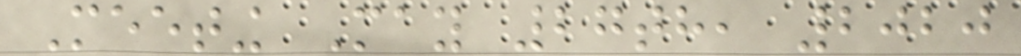Meeting May 27th, 2020
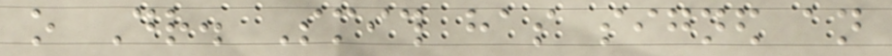o Dr. Smith has signed an
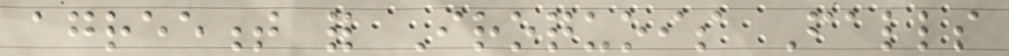agreement for Iroquois Falls
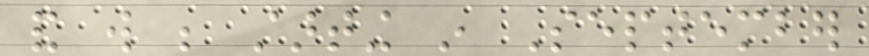and will be starting in September
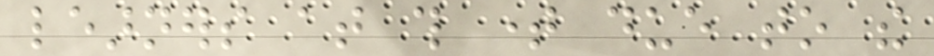learners at this time due to the
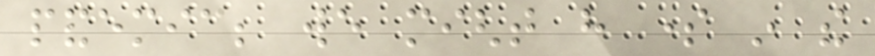pandemic; we might have some in the
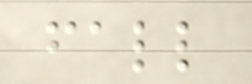fall
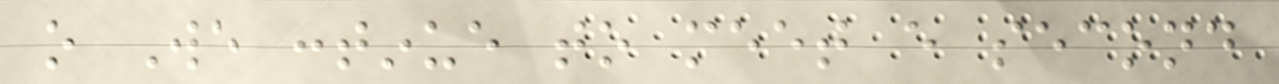o We continue to meet every second
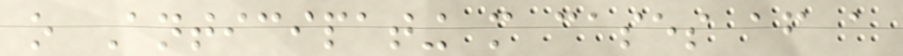o Anticipating more cases after a
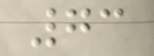73
